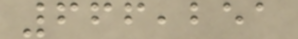666,251
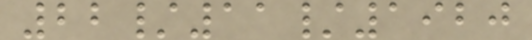22/11/1920
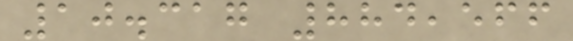10.317 884,566
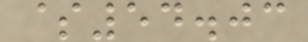$54.03
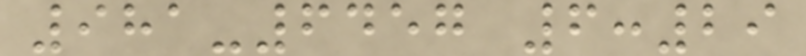981-6457 6:29
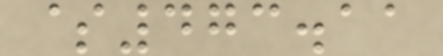$473.11
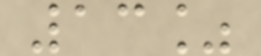13%
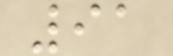91
